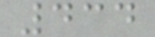434
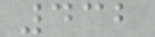432
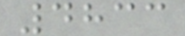4833
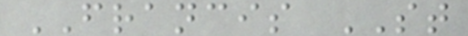FRANCIS ST
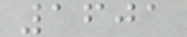1601
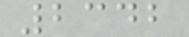2342
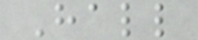Hall
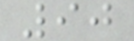90
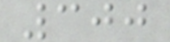300
